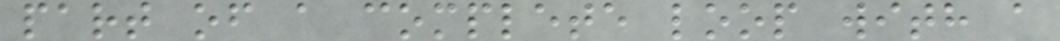part of a complete loop with a
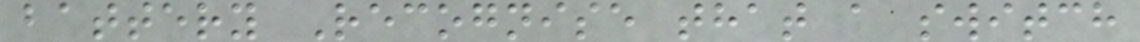battery Recognise that a switch
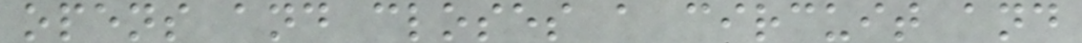opens and closes a circuit and
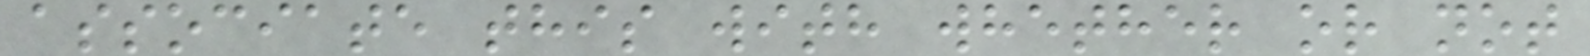associate this with whether or not
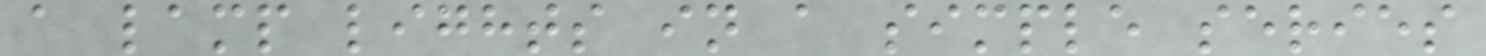a lamp lights in a simple series
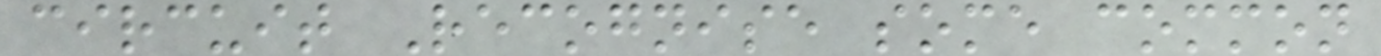circuit Recognise some common
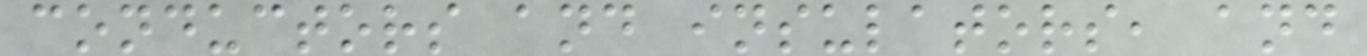conductors and insulators, and
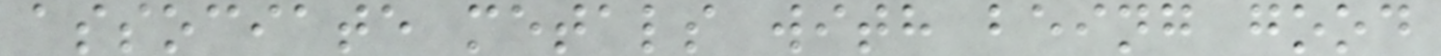associate metals with being good
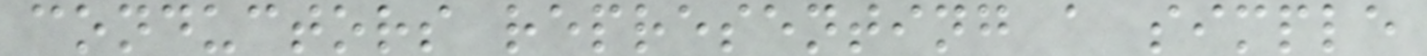conductors representing a simple
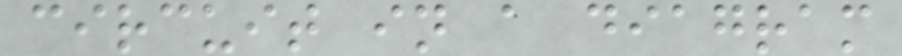circuit in a diagram
